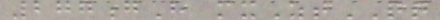277gH mxZtQQ
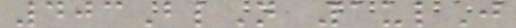403BlN 1ulJ
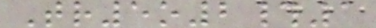Tr5o2#1
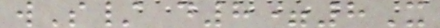wS/ d8=8X
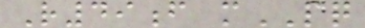R49f mPQ
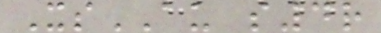XsAU s4r
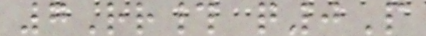7Rr# q0P
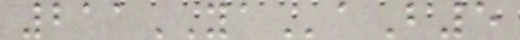211YAaB5
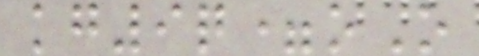kg9q=oO
